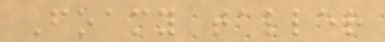Foamy taller
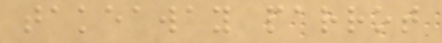takeaway parrot
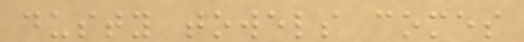dusty towels comes
